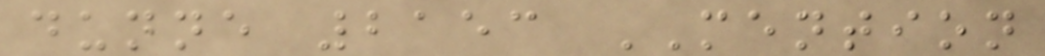dunne 2153 MENTION
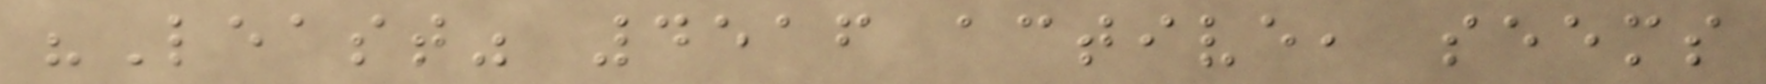"Least" 4516 active, seems
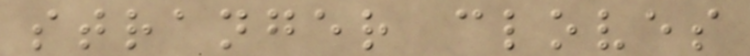stranger cloves
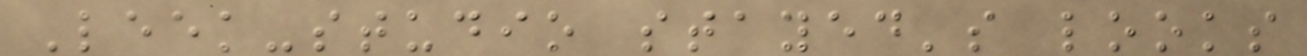Leek-studio stayed's looks
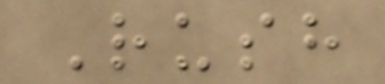Rush
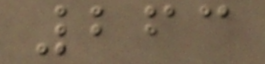263
